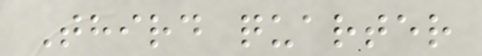Third quarter
